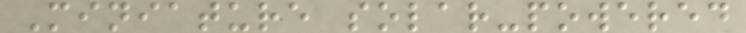Miniature solar-powered
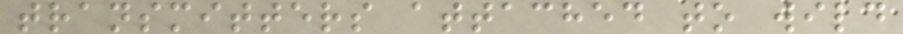transmitters attached to wild
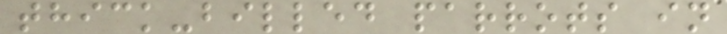thick-billed parrots in
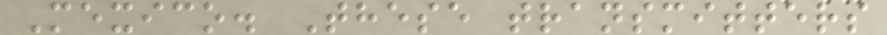Mexico. These transmitters
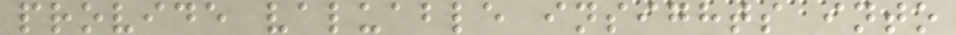provide valuable insights into
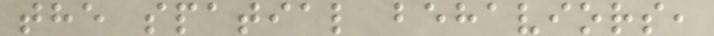the spatial behaviors,
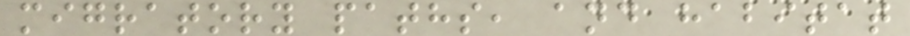migratory paths, and habitat
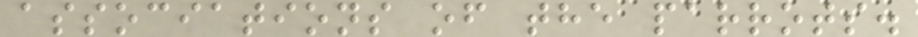associations of the parrots.
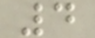4
